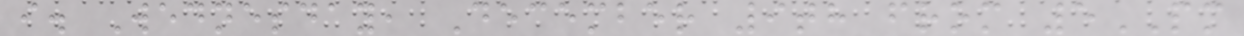i. Wednesday, December 9th from 5PM
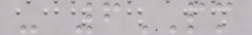- 6PM
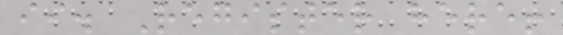ii. Register here!
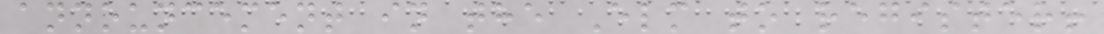announcement in the Elm to register!
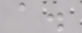a.
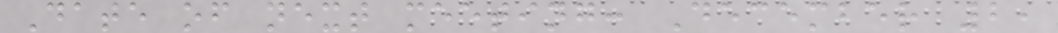Date of next meeting: December 2,
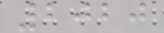2020
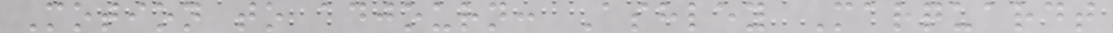Motion to adjourn: Ashley Marquardt
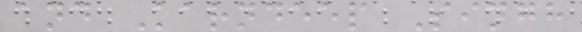and Karndeep Singh
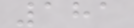181
